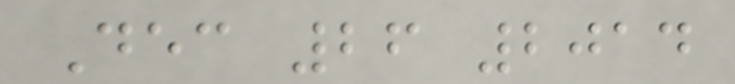Dec 26 2014
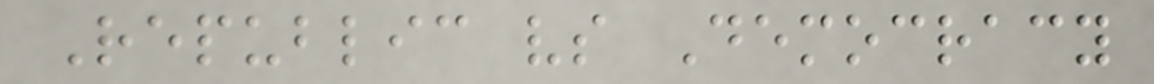Republic vs Democracy
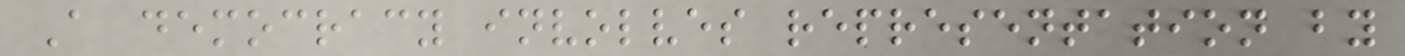A democracy involves representation by
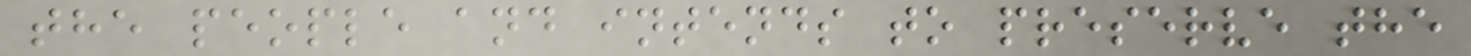the people and intends to preserve the
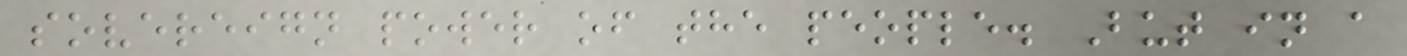sovereign power of the people. But in a
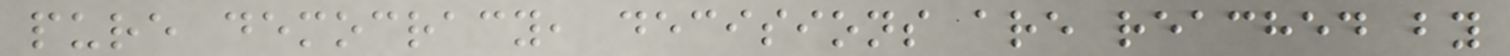pure democracy, decisions are reached by
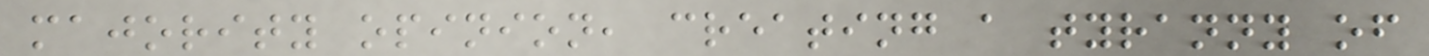majority opinion, creating a tyranny of
